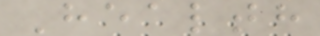Health
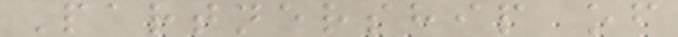Partnership of
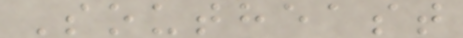Southeast
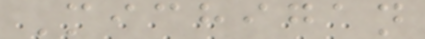Michigan
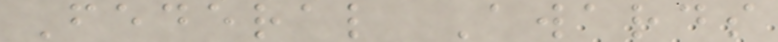Federal Awards
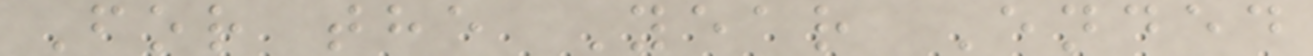For the Year Ended
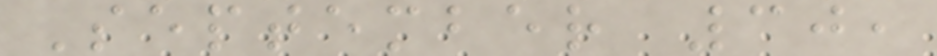September 30,
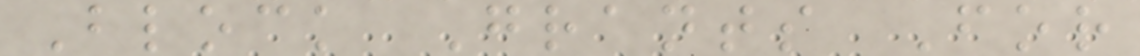Block Grants For
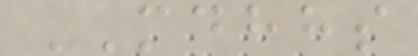MDHHS
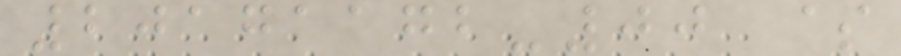20171172-00 $
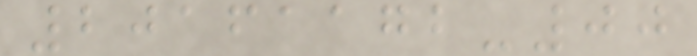20161172-00
